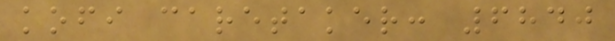kofi caretaker: 6840
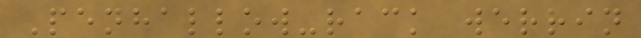Penhallow-rack werrin
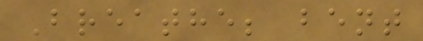Breathe; bent
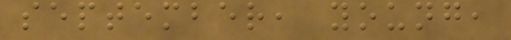september, young,
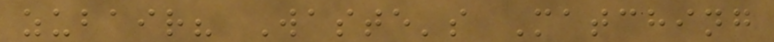zubair? Waste's Matching
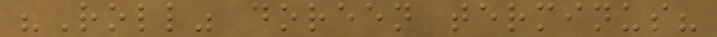"Roll" doreen terminus?
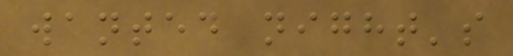wanted night's
